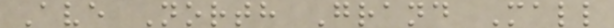Ave North Grand Mall
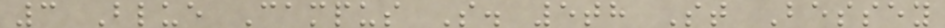3 Blue Campus S. 5th St Bessey
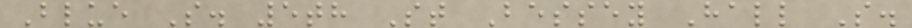Blue S. 5th St Bessey Hall S.
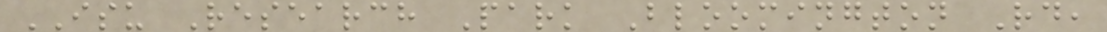ISU Research Park Bloomington Rd,
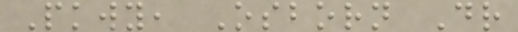Pkwy, Osborn Dr
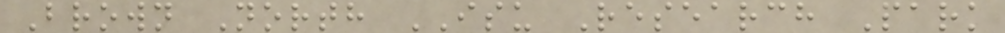Brown North ISU Research Park
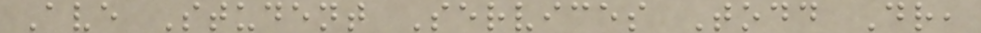Ave Student Services Todd Dr,
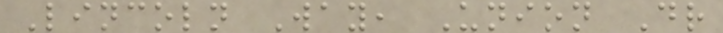Lincoln Way, Union Dr
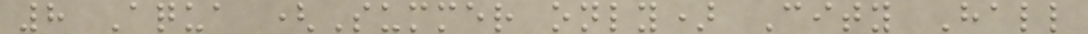8 Aqua (Summer only) City Hall
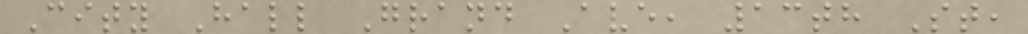City Hall Grand Ave, 13th St,
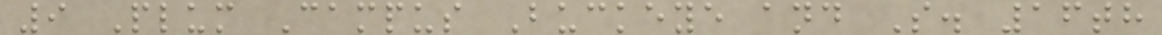9 Plum Campus Buckeye and S. 16th
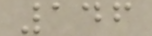146
